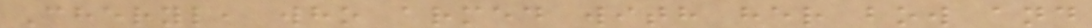Cheryl, who armed with her bow and
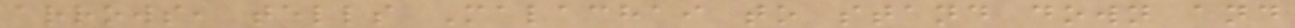arrows, tells Malachai to stand down and
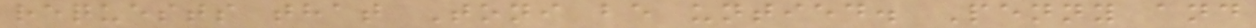requests that Toni be untied. Penny and
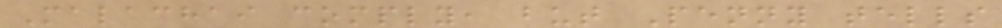Malachai comply, but Penny tells
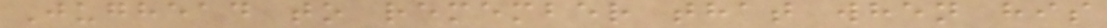Jughead to remember that when his
